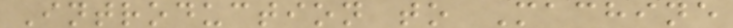Introduction to Machine
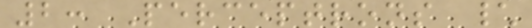2: Perceptrons \
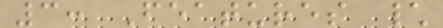3: Features \
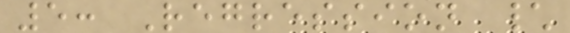5: Regression \
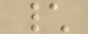\
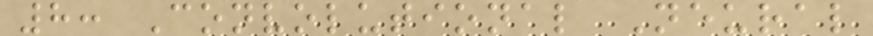8: Convolutional Neural
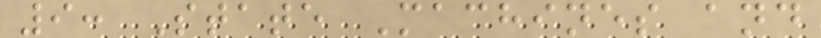9: State Machines and
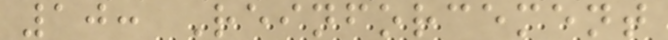10: Reinforcement
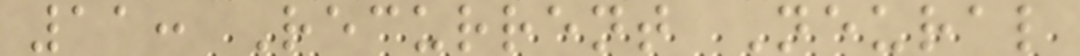11: Recurrent Neural
